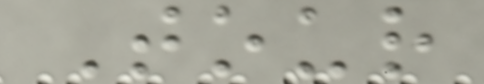Tour
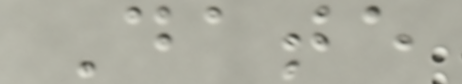Date
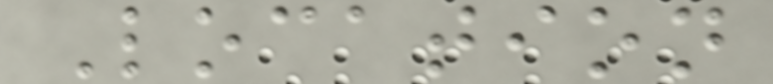Location
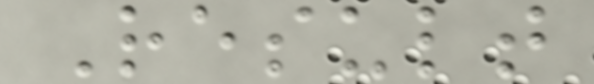Result
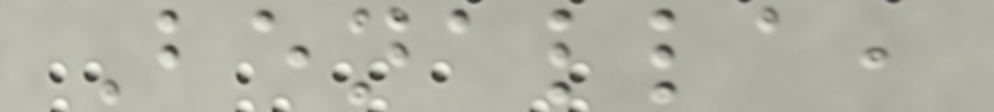Benalla,
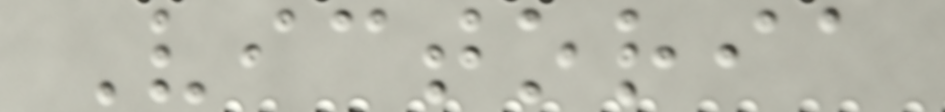Victoria
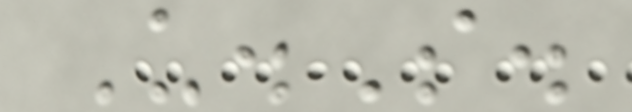U.S.
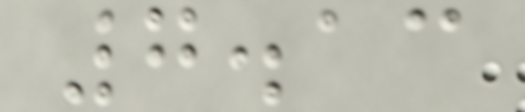7.13
